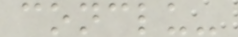conclu-
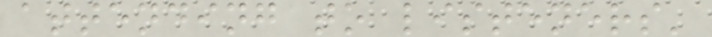attending to listeners'
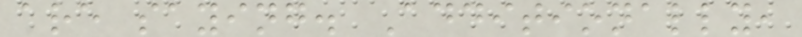are saying. Additionally,
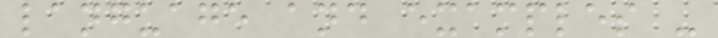language and examples -
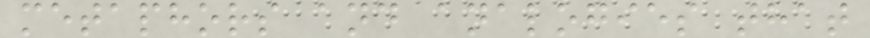metaphors and analogies that
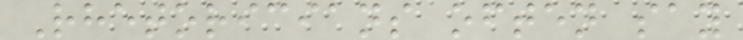Rhetoricians often say
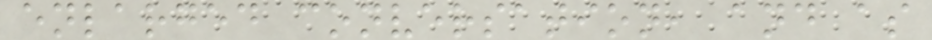enlarged conversation, and as
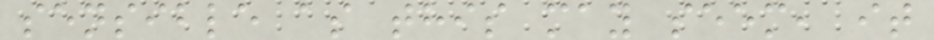sensible as this may seem, it
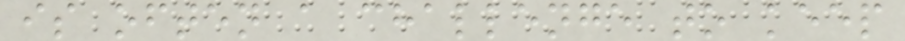is often a challenge to keep
